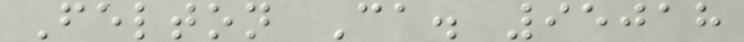Felton Ca. 95018
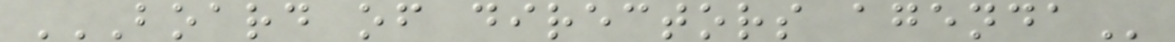BOARD OF DIRECTORS AGENDA
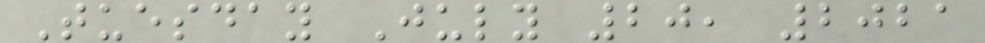Tuesday July 20, 2021
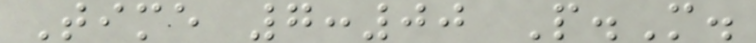Time 7:00 P.M.
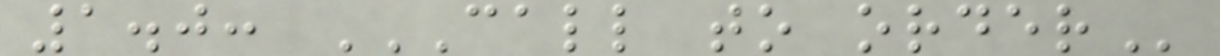1.0: CALL TO ORDER
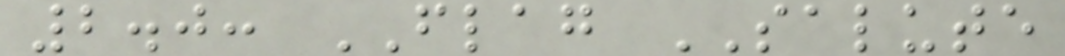2.0: FLAG SALUTE
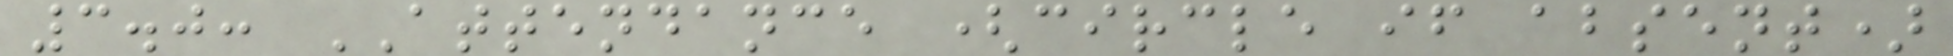3.0: ATTENDANCE (circle if absent)
